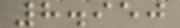8.950
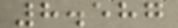8.587
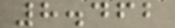8.462
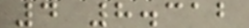4 8.312
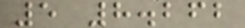5 8.262
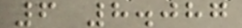6 8.087
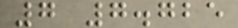7 7.725
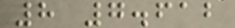8 7.612
